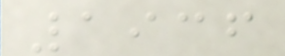1936
